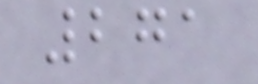271
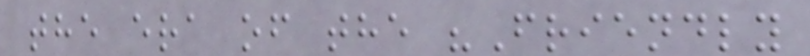the era of the "Friendly
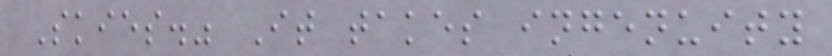Skies." It takes ingenuity
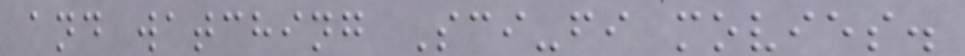and watching Sci-fi movies.
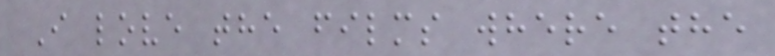I love the films where the
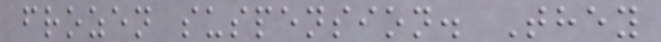frozen suspension. They
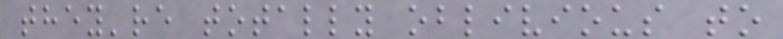they're totally oblivious to
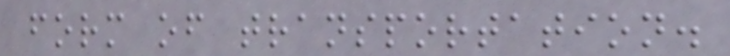form of transportation.
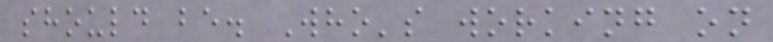should be. Who's working on
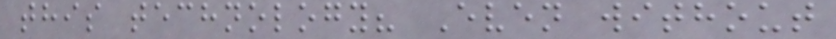this technology? Even without
